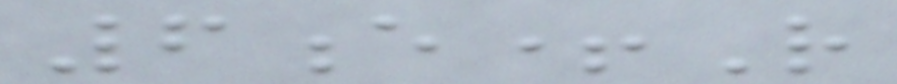6e+R
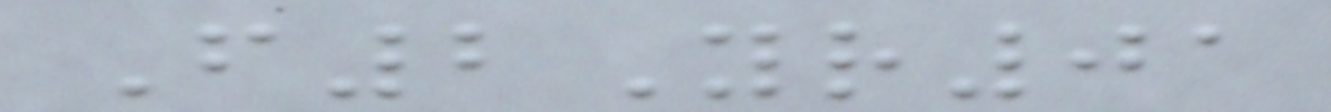F2Yr01
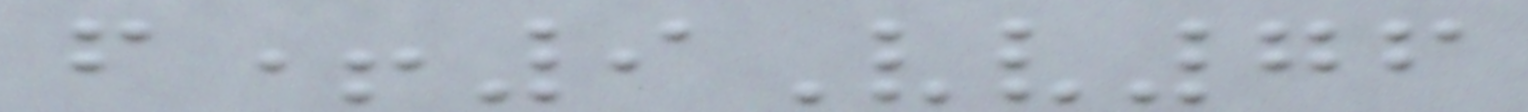f+9Vv76
